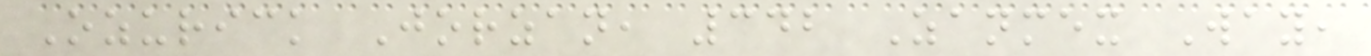Ozurick Jorzan, 342 Zanmex Way,
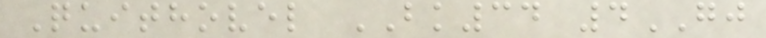Quithovel BK34 4GJ
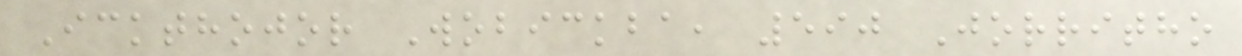Ickthojor Wobickba, 590 Jorritho
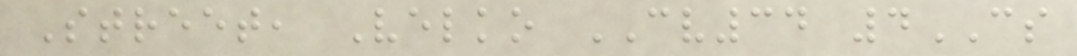Street, Velko CV34 4CS
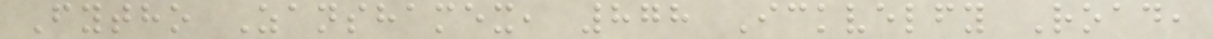Fytho Zanshamex, 878 Ickvelfy Road,
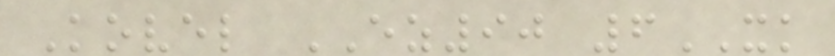Kovel EZ90 6XK
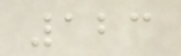123
